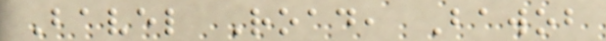Bavel Road, Bawob
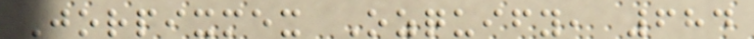Jorpixmex Ozquify, 684
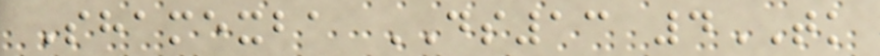Shamexba DS13 4TK
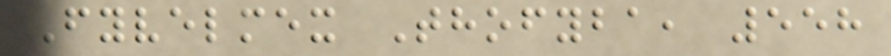Fyvelmex Thofyba, 558
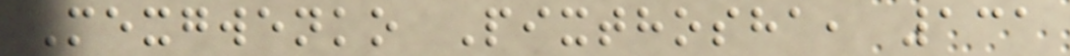Mexgwenko Pixthosha, 131
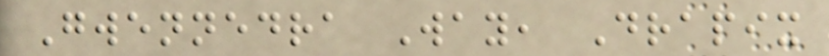Gwennedra Way, Drapix
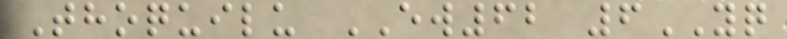Thoquilu EW62 6YQ
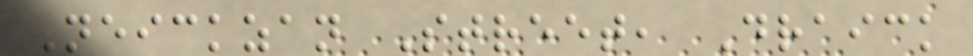Neickzan Street, Draick
